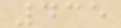435
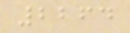2264
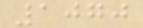1070
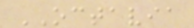OCTAVIA
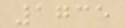1735
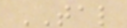TAL
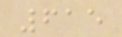615
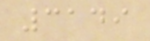3149
